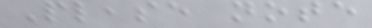Please note
